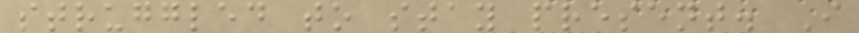struggled to stay present. I
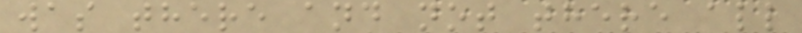was there and not there all
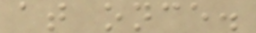at once.
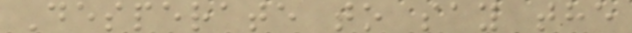Desperate to say the
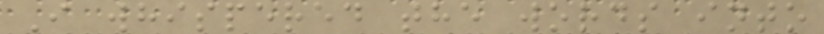I whispered the words into
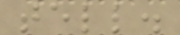tell.
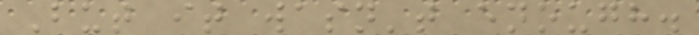But it wasn't enough.
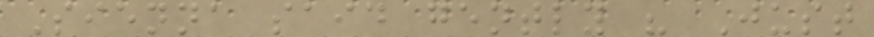Sienna said gently " Just
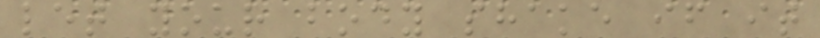let your body shake if it
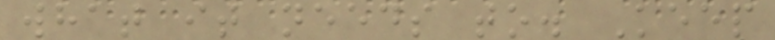what it needs to. Keep
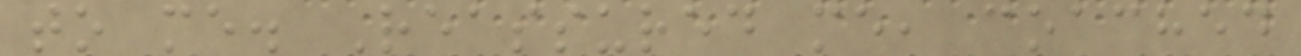to me. Reassured me, coached
